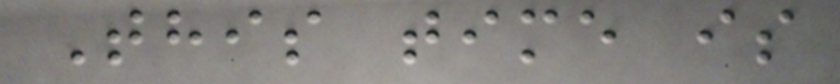This time is
